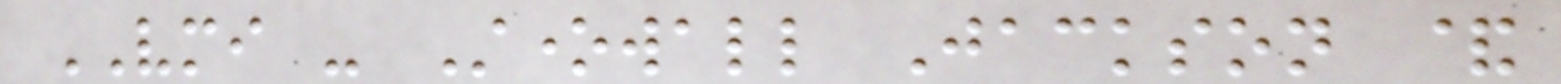VMI - Stonewall Jackson &
